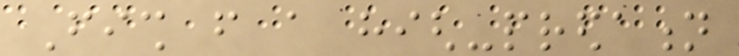Fish from a high-predation
